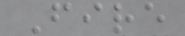Fire
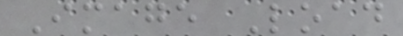Image Load
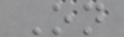On
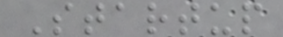Startup
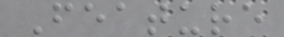Feature
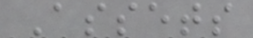Assets
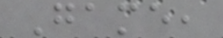Game,
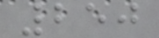250
